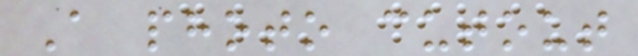A photo cutout
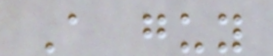A guy
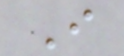I
